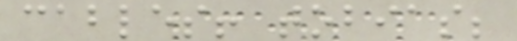cables! tobias;
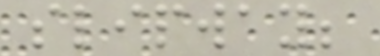slipway;
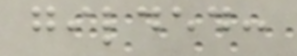gilded:
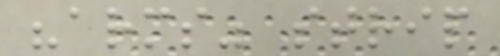"arms" strip
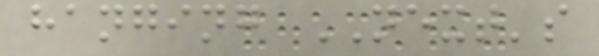hanging NEXT's
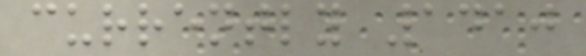currently 1410
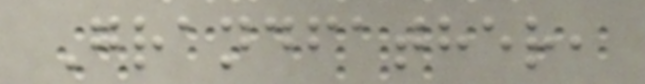Grandfather,
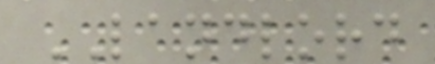LANDLORD
